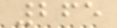265
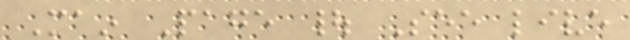Main Page | See live
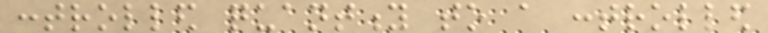controlled quantity to a controlled
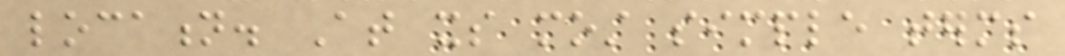location. At its most simple terms
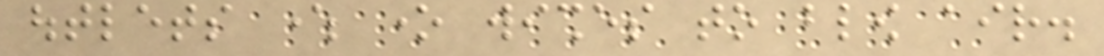outlets where one wishes to blow air.
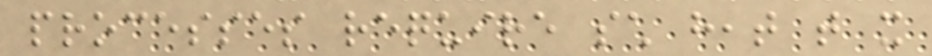processes require such heat that it
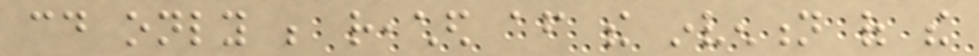could only be reached after the invention of the
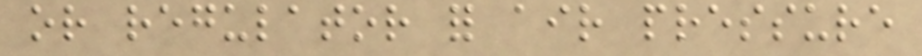or regulator for air pressure
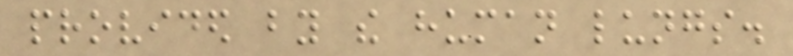provided by the human lungs.
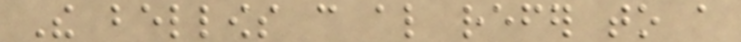The bellows can also refer to a
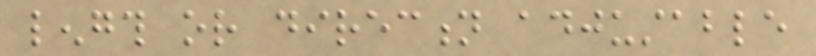length or direction adjustable
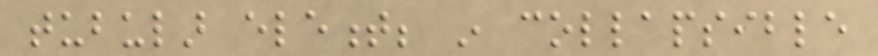tubular element; in collapsible
